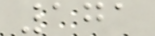171
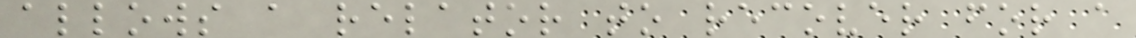allows a relator to recover for a
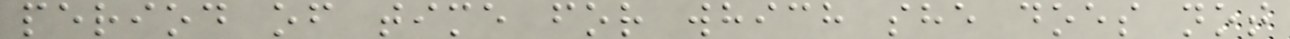period of time for which she does not
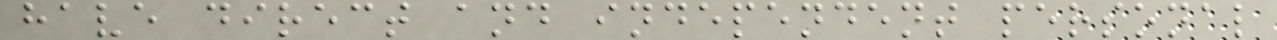have direct and independent personal
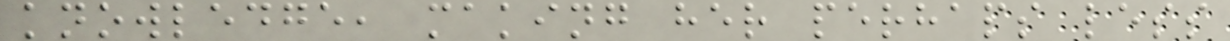knowledge, making her perhaps less
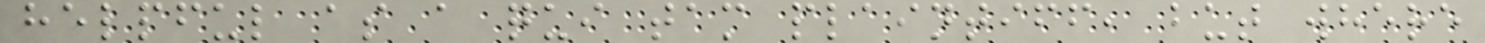helpful as a qui tam plaintiff, but where
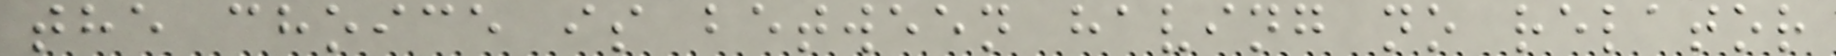the choice is between having no relator
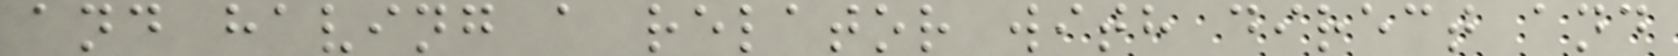and having a relator with direct and
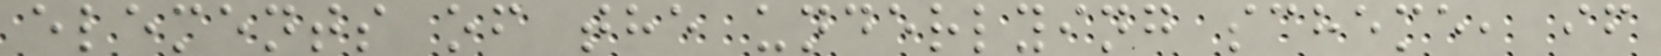elements of the underlying scheme, if
